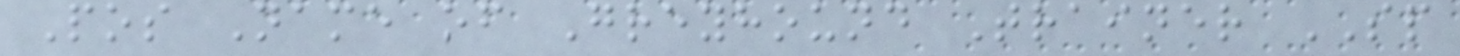Pos Name of Greyhound Trainer SP
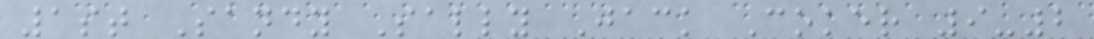1st Sandy Sally Jack Coker 9-2
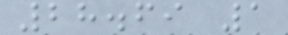28.69 1
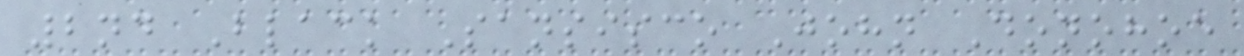2nd Black Sansisco John Donohoe
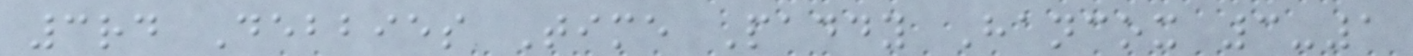3rd Debbies Time Paddy Hancox 3-1
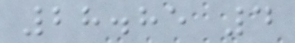28.85 4
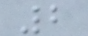2
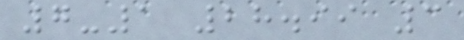7-1 28.99 3
